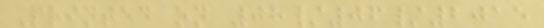Printed on 08/06/2015
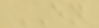EN
